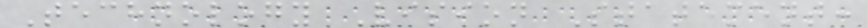Technology Vision Statement:
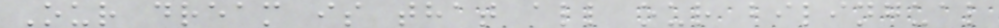Our dream is that all our bilingual
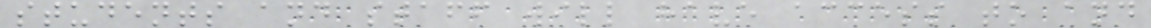students and staff will have access to and
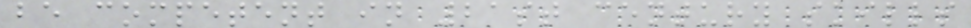be competent in 21st century skills
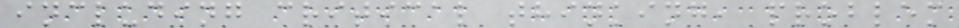including critical thinking, problem
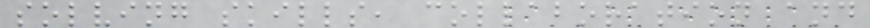solving skills, collaboration and
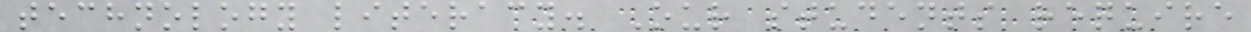technology literacy. Our students require
